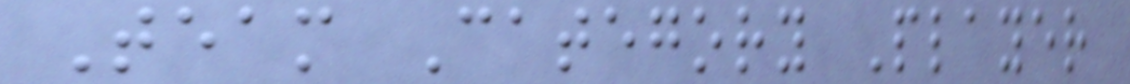Team Category Player
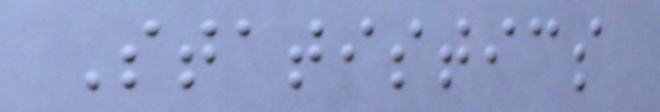Statistics
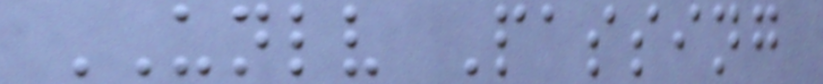UNLV Passing
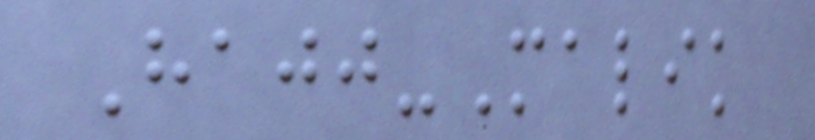Hajj-Malik
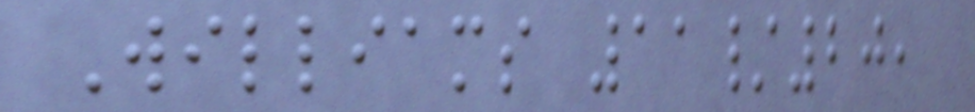Williams 11/20,
